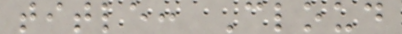title: Cloud
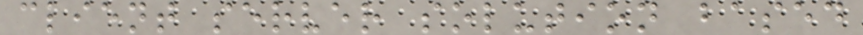client server solution based
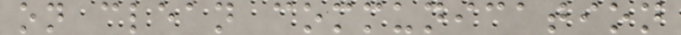on clean communication
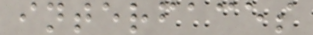interfaces
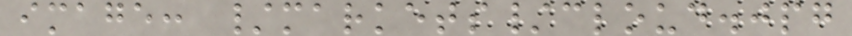image: /markets/cloud.jpg
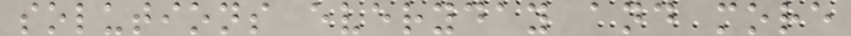solutions everyday and more
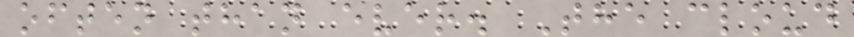often than ever. The cloud
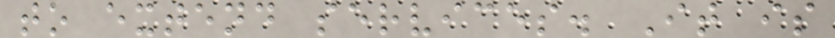to extend services. It is
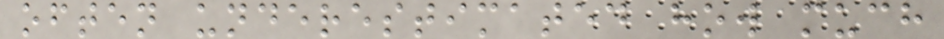often underestimated how much
